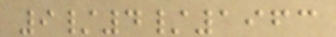9/4/1963
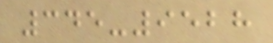345-9528
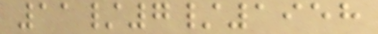11/7/1958
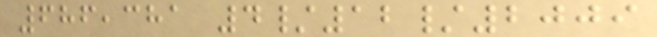686,381 4/12/2009
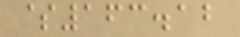$163.12
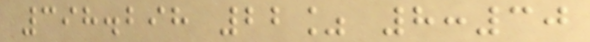398.298 22% 8:30
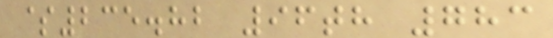$235.82 96th 783
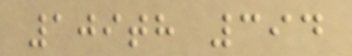109th 394
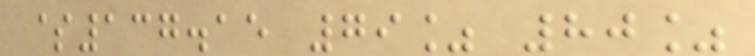$137.15 79% 80%
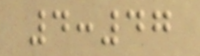4:47
